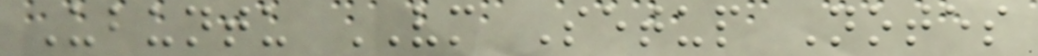Ubuntu VM Setup Notes
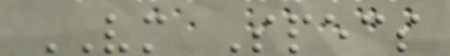VM Specs
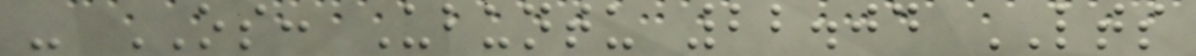- OS: Ubuntu 22.04 LTS
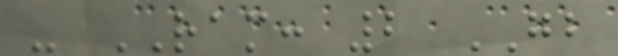- RAM: 2 GB
